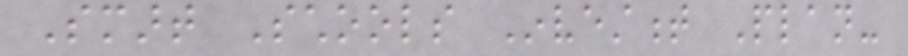Smart Schools Investment Plan-
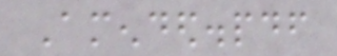Amended.pdf
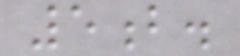5b.
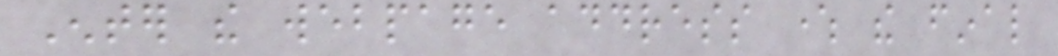Enter the webpage address where the final
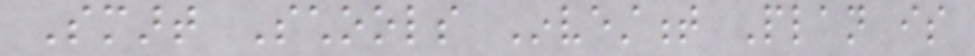Smart Schools Investment Plan is
